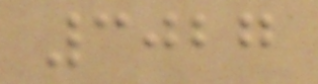3027
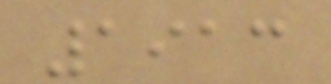1913
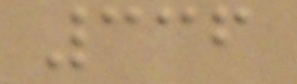336
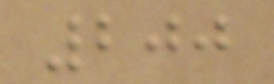200
